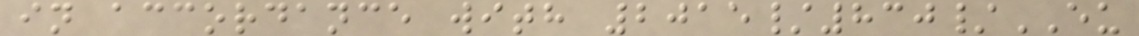in accordance with 2015/830/EU
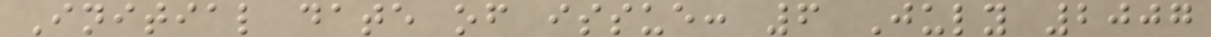Initial date of issue: 6 July 2007
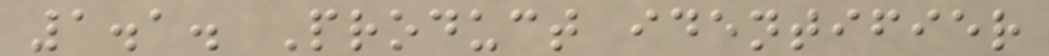1.1. Product identifier
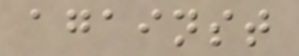against
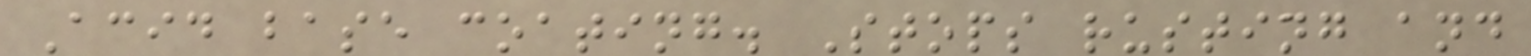Acid base coating. Stops rusting and
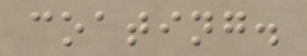coating.
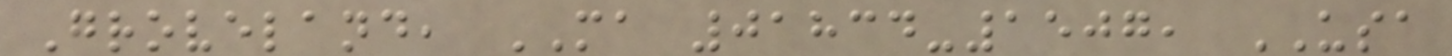Groveland, MA 01834-1507, USA
